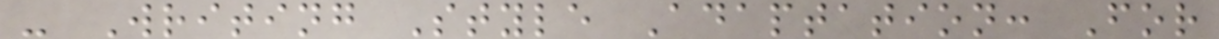- Writing Style Adaptation: For
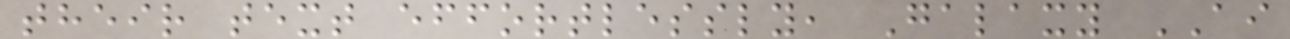their text effortlessly, Galaxy AI
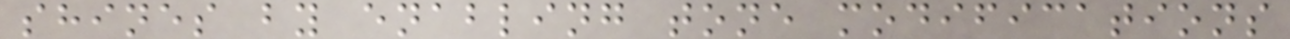shines by enabling tone modifications
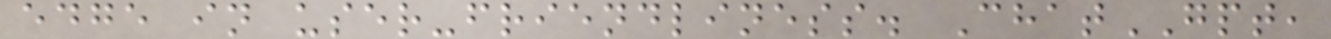edge in user-friendliness. ChatGPT,
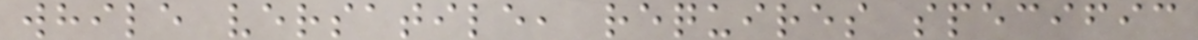while versatile, requires specific
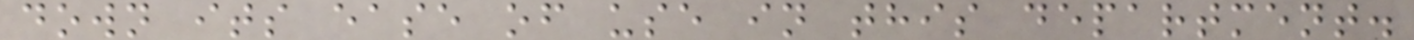down its ease of use in this department.
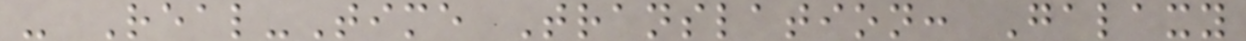- Real-Time Translation: Galaxy
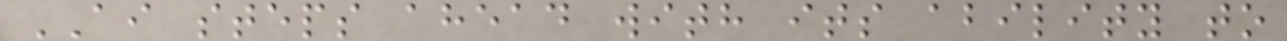AI steps ahead with its ability to
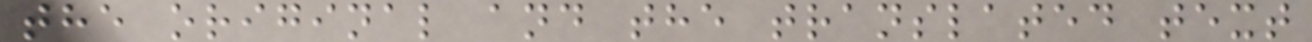the original and the translated text
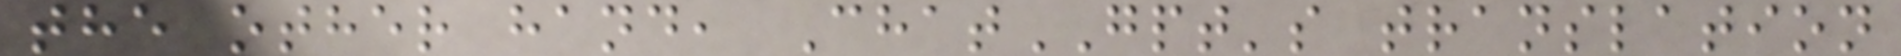the other hand, ChatGPT's translation
